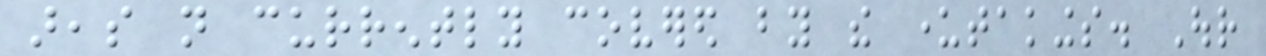areas not currently covered by the undertakings. Our
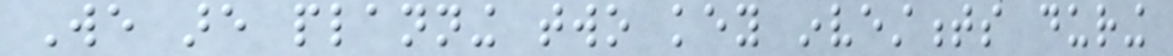We are planning two key investments during
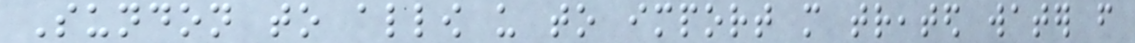Sundon to allow us to import more treated water from
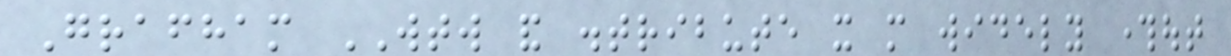Grafham WTW and distribute it more widely throughout
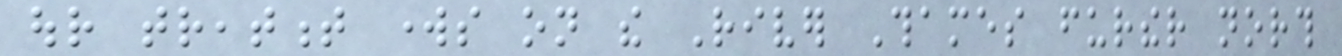our treatment works on the River Thames further north
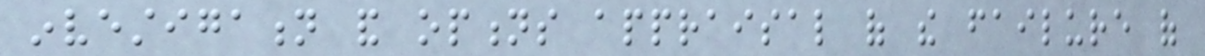investigation and options appraisal of the failure of
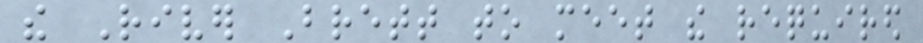the River Brett to meet the required
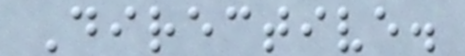Directive.
